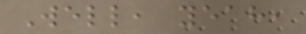Well, yeah,
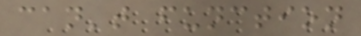can't function
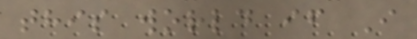this world if I
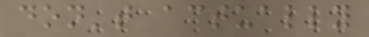don't actually
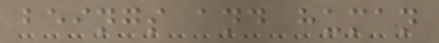beings and human
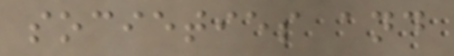societies and
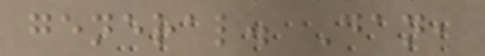general. Dan,
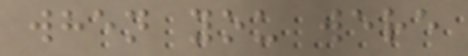when you were
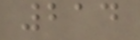214
